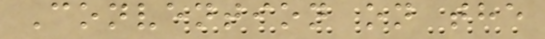Convention on the
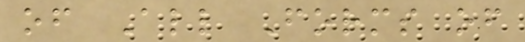of All Forms of
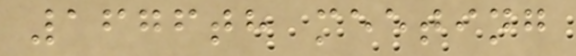1676th meeting
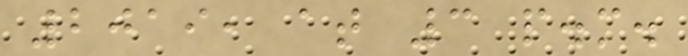2019, at 3 p.m.
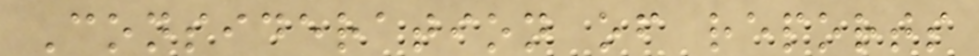Consideration of reports
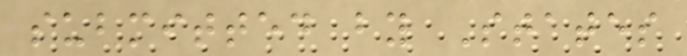submitted by States
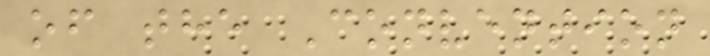of the Convention
